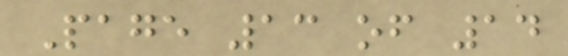Page 13 of 14
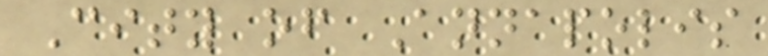City of Annapolis
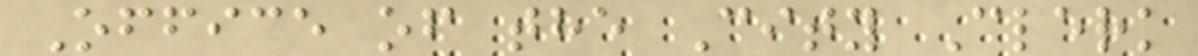Office of the City Clerk
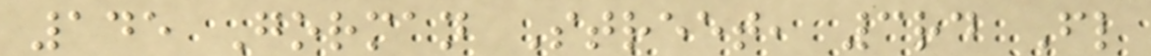145 Gorman Street, 3rd Fl
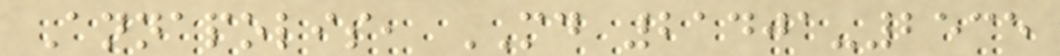Annapolis, MD 21401-2535
